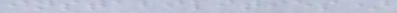instabilities)
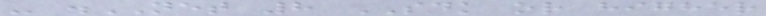- .NET 8 SDK or higher
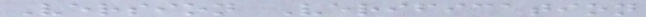Version Verification
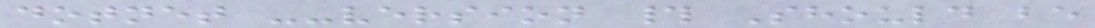dotnet --version # Should be
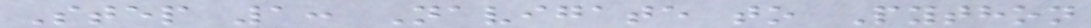Step 1: Navigate to Python
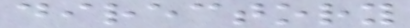directory
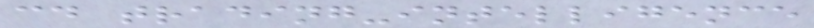cd trading-intelligence
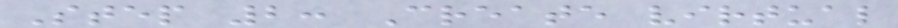Step 2: Create virtual
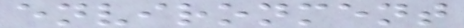environment
